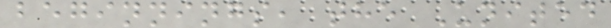beginnings, the United
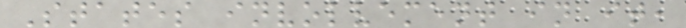States involvement in it,
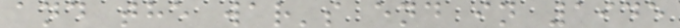and the war's end in 1945
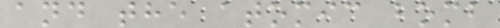and the atomic bomb
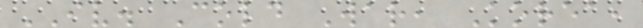IV. Cold War, Korea,
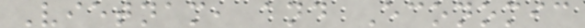Vietnam, and Economic
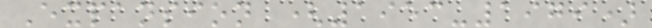Expansion (1953-1979)
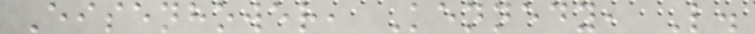Eisenhower, Kennedy, L.
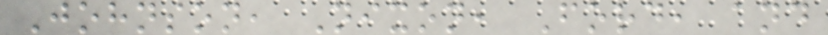Johnson, Nixon, Ford, and
